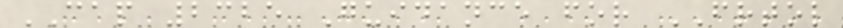CAP 2325 Guidance for FRTOL
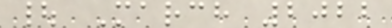| March 2022
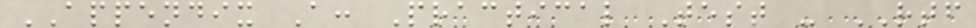APPENDIX A: Practical Test - RTF
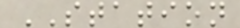STATION
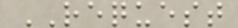REQUEST
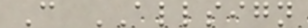C ALLSIGN
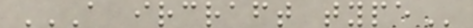A IRCRAFT TYPE
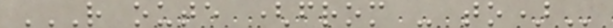R OUTE (FROM - TO)
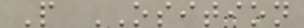P OSITION
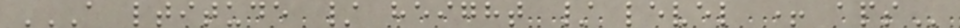A LTITUDE / HEIGHT / LEVEL + APS
